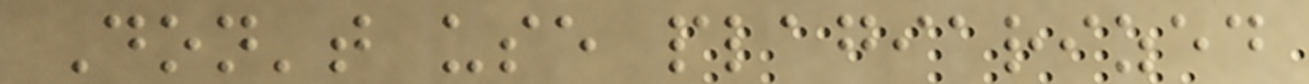Don't use plagiarized
